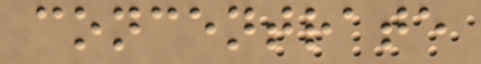concentrate
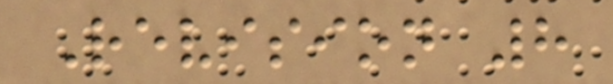Revision 8
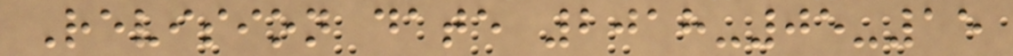Revision date 2018-05-15
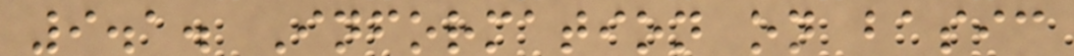9.1. Information on basic
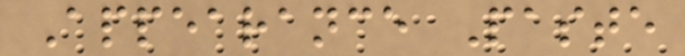Appearance Paste
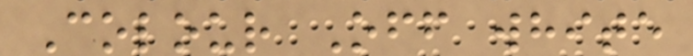Colour Off white
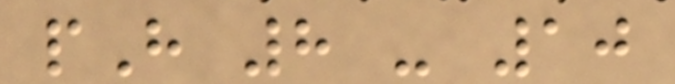pH 8 - 10
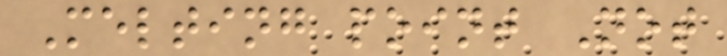Melting point Not
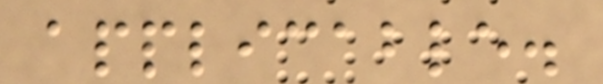applicable.
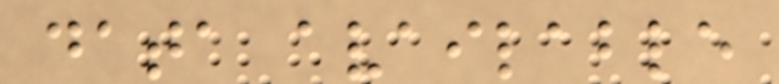data available
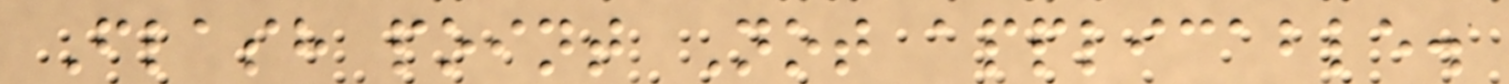Flash point Not applicable.
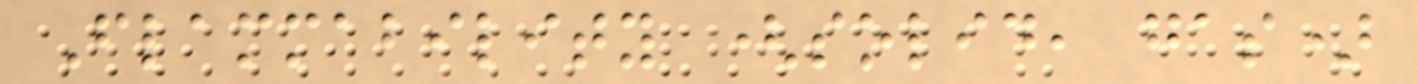Flammability (solid, gas)
